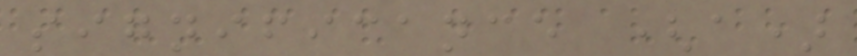significance (a)
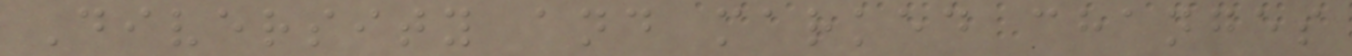Diversity and marked changes
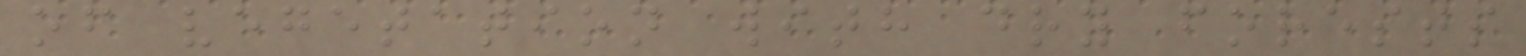of vegetation with dry forests
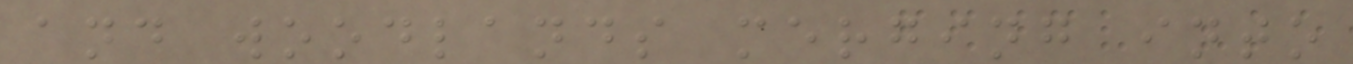and woodlands merging into
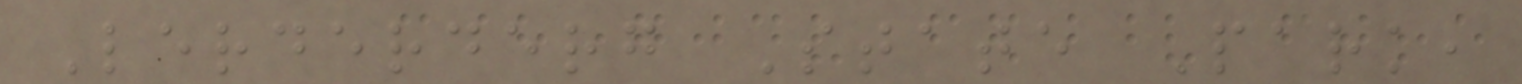Lerderderg State Park,
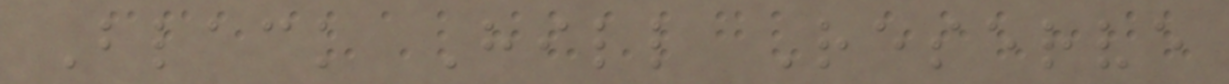Black Hill Reserve
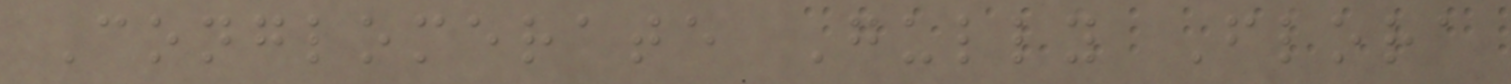Conglomerate Gully Flora
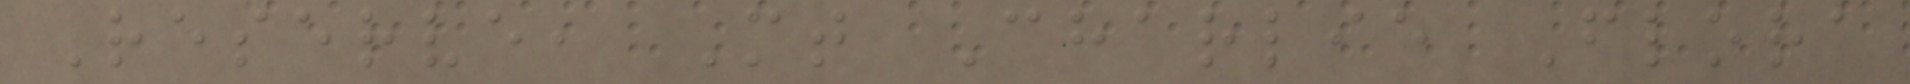Reserve, Mt Charlie Flora
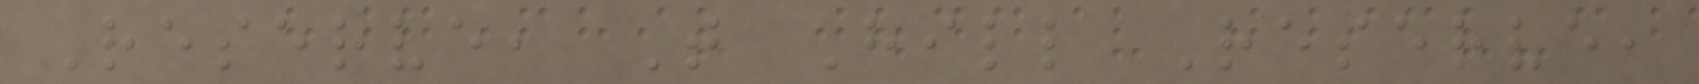Reserve, T Hill Reserve,
